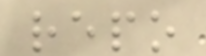repo
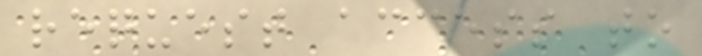request access to
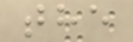the
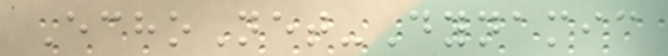EchoNet-Dynamic
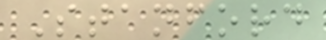Stanford
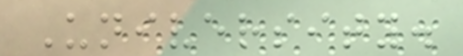University.
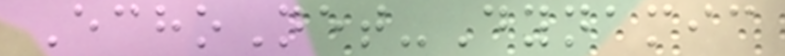EchoNet-Dynamic
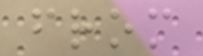from
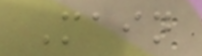Main
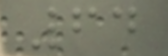64
